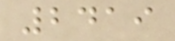2419
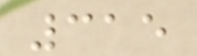315
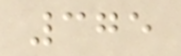375
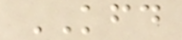KFD
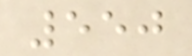550
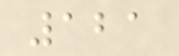121
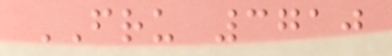FRU 3710
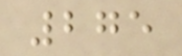275
